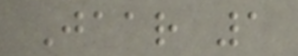Jaar 1
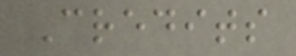Credits
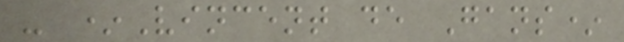- *Vincent de Gans*
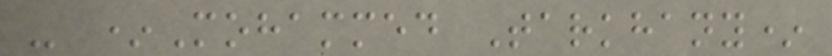- *Mohammed Tarkhany*
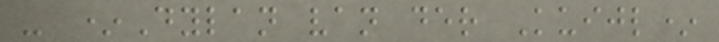- *Dylan van der Kuijl*
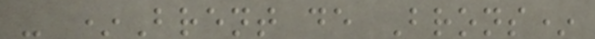- *Brent de Brons*
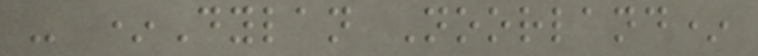- *Dylan Noorland*
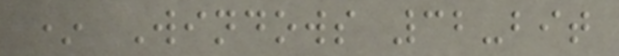* Windows 32-bit
